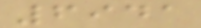6941
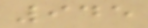945
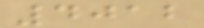4012
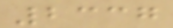2337
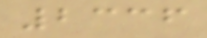2336
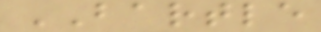BARTLE
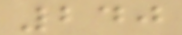240
